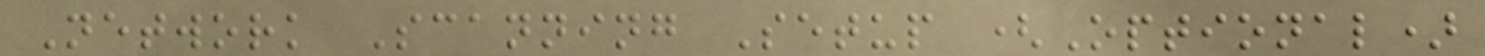Network Scanning Setup (Optional)
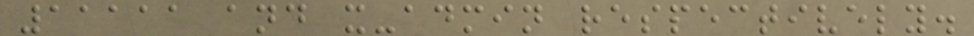11111 and x-admin respectively.
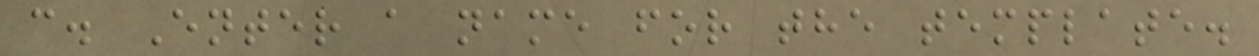c. Enter a name for the template.
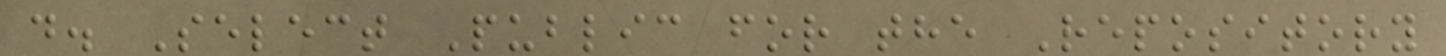d. Select Public for the Repository
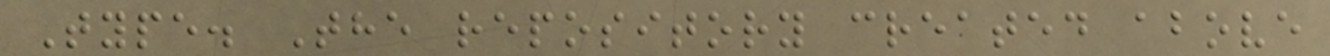Type. The repository created above
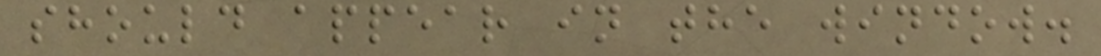should appear in the window.
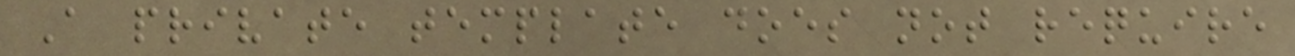A private template does not require
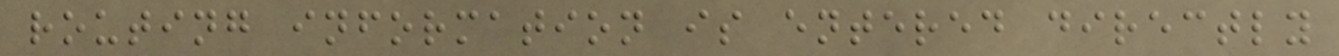routing information is entered directly
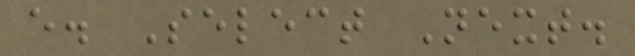e. Select Next.
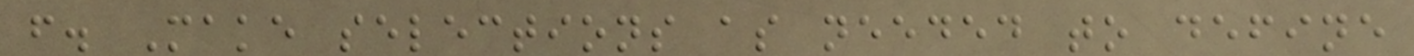f. Make selections as needed to define
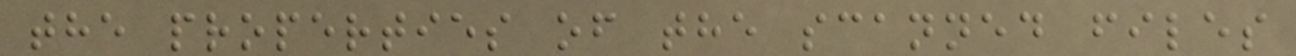the properties of the scanned files
